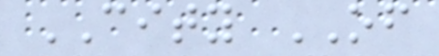CITY OF
